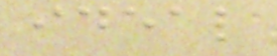ideal
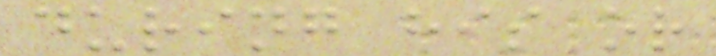during his or
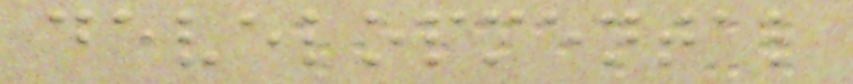developmental
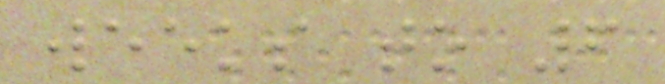weeks to 6
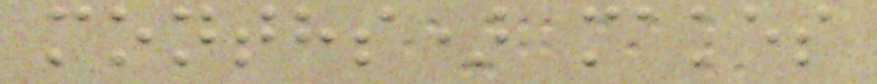months) makes
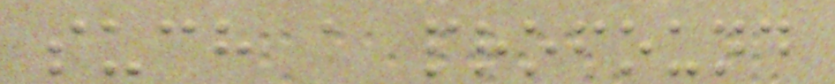such a profound
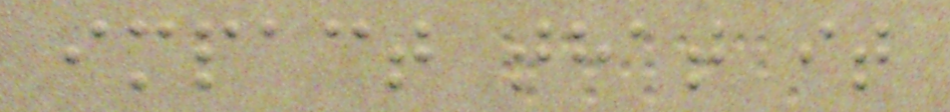impact that it
